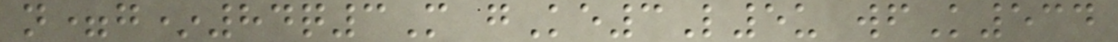n=g*84q3M gKe3L5u wfK534
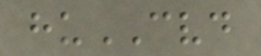huCVD
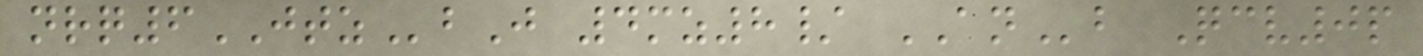nrq6JTZbJ 4mz8/ ANb Qcv0p
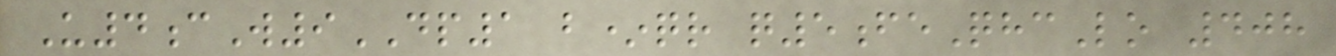U4cW9DP1 b*qr q5feQhcLo 408
